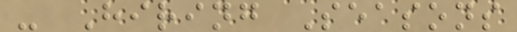- Hiring Seasons
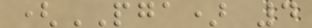(PGA) 4
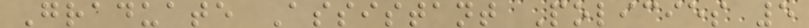Graduate Assistant Policies 5
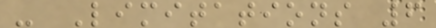- Limitations 6
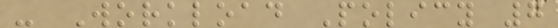- Workload Policy 7
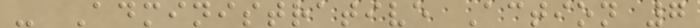- Administrative Action 7
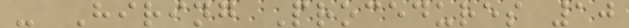- Hiring Procedures 10
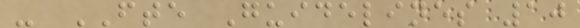- FTE Guidelines 10
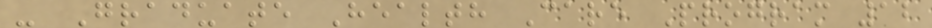- Graduate Health Care Program 12
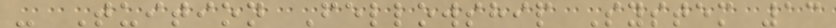- Tuition Fellowship System 13
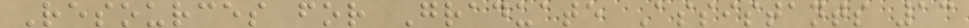Resources for Graduate Assistants 13
